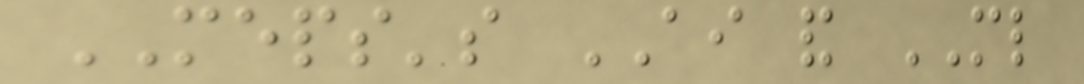MEPS's AI and ML
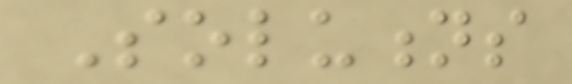Solutions
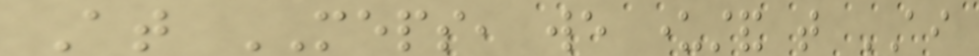At MEPS, we understand that AI
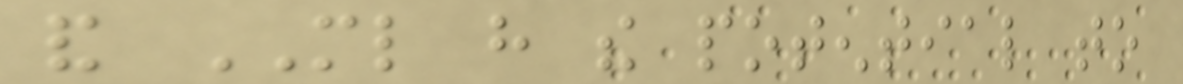and ML have the potential to
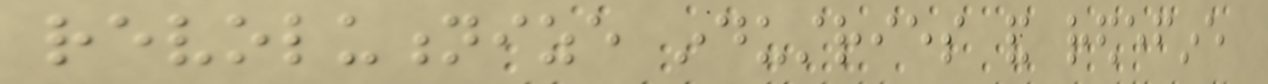revolutionize industries and redefine
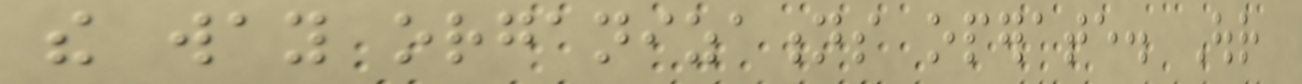the way organizations operate. Our
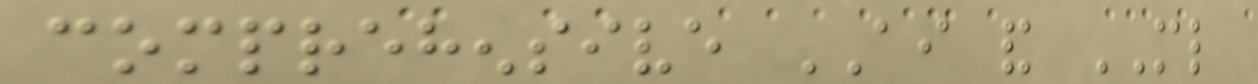comprehensive AI and ML
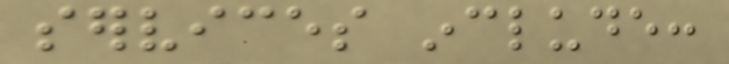services include:
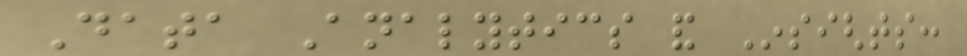Data Analytics and Insights:
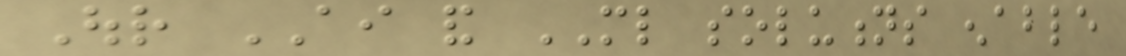Our AI and ML solutions enable
